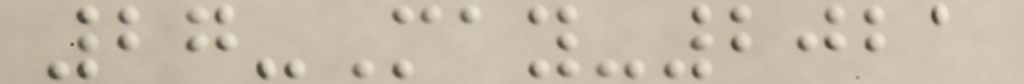27-May-2021
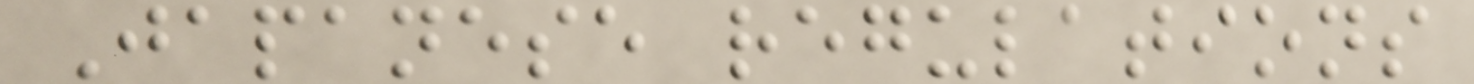Japanese regulations
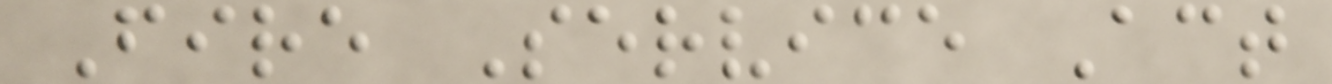Fire Service Act
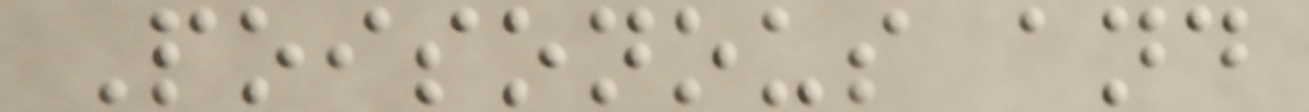Poisonous and
